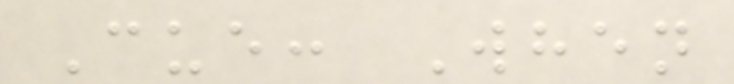Cue: When
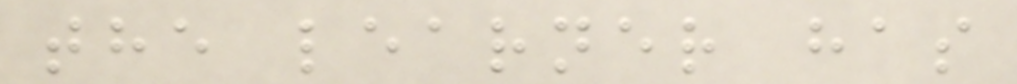the learner has
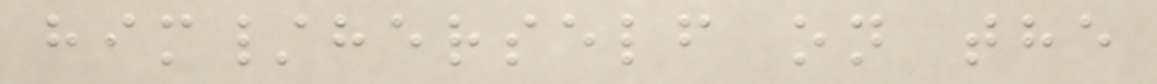him/herself on the
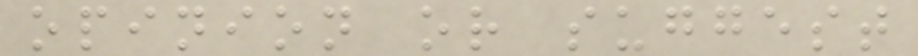opinion or suggest
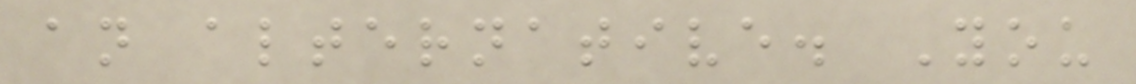an alternative. You
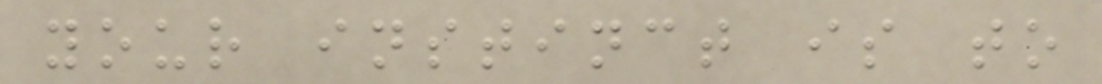your instinct is to
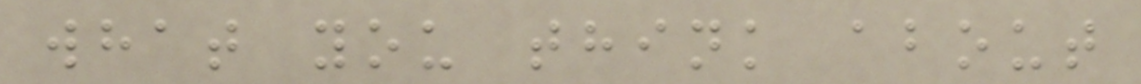what you think about
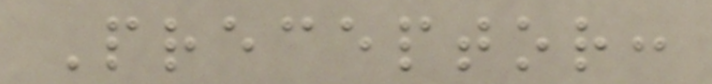Preceptor:
